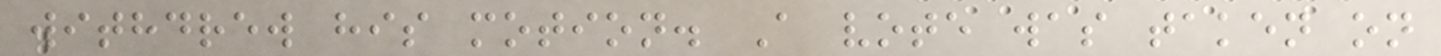withdrew his motion. A vote was taken on
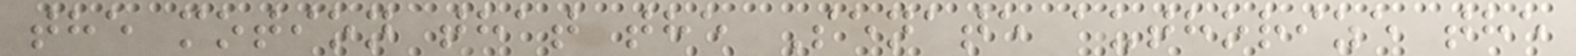the motion that the Senate authorize the
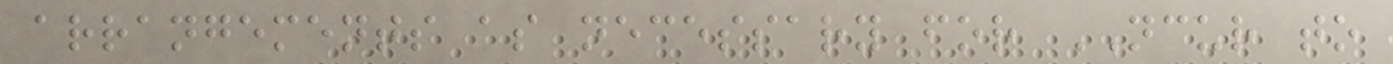arrangements as necessary for NCUR to
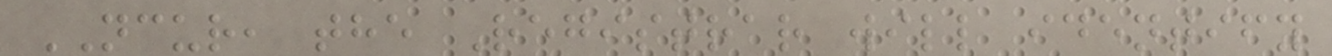NCUR, the Registrar will identify
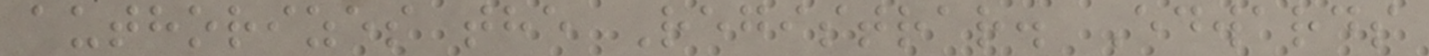authorizes the Registrar. Edwards
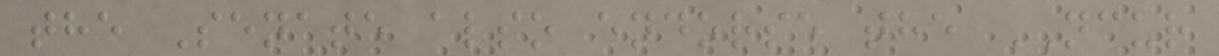the Senate also endorse the NCUR
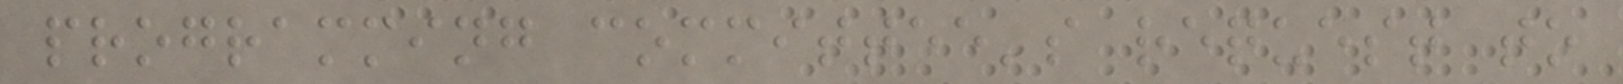programming committee's request to
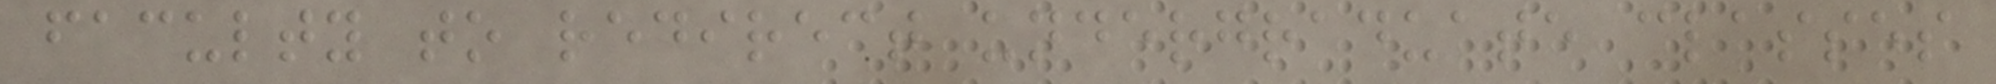faculty to redirect undergraduate classes
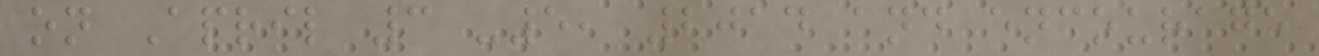on April 3 -5, 2014 and encourage
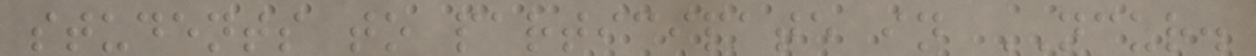students to participate in NCUR.
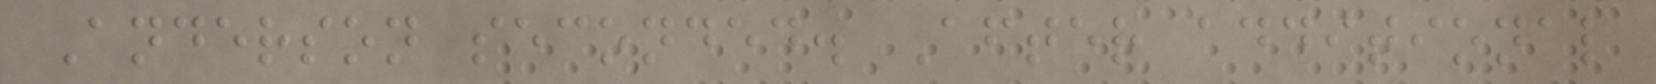Anderson seconded. After additional
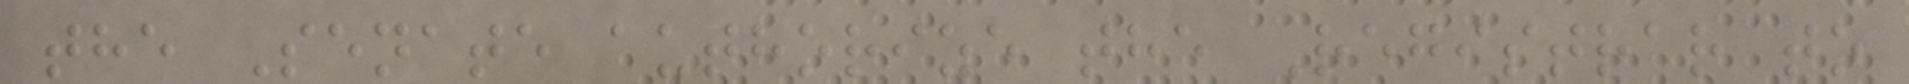the Senate authorize the Registrar to
